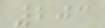203
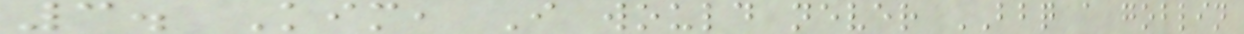3. Kim, I would never BBQ a goblin
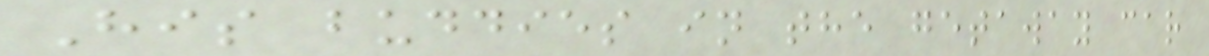His buddies in the getaway car
